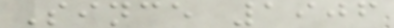Since 1906
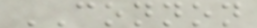CONNON
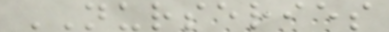NURSERIES
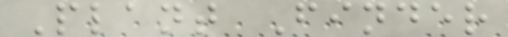Plant Finder
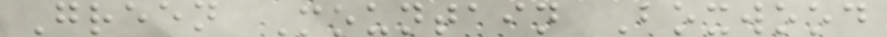Green Mountain Boxwood
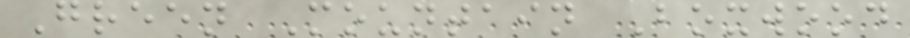Green Mountain Boxwood
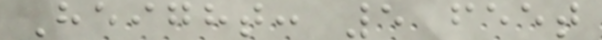Height: 5 feet
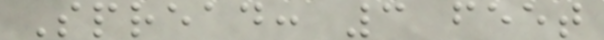Spread: 3 feet
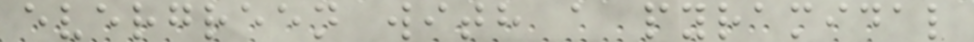evergreen with a pyramidal
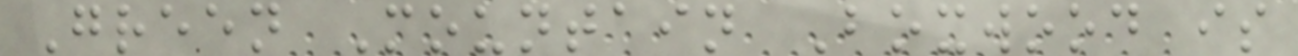Green Mountain Boxwood is
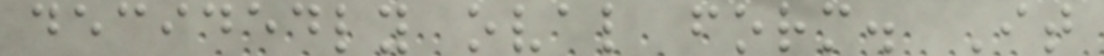decidedly oval form. It
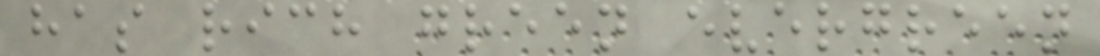has rich green evergreen
